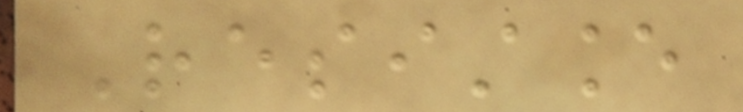Resistance
